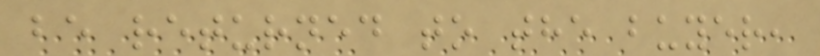be returned to the buyer,
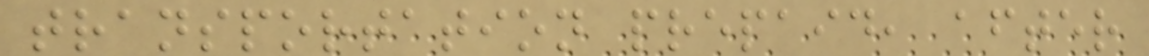transportation prepaid, after
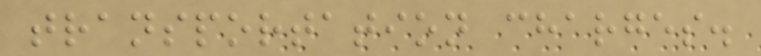transportation charges.
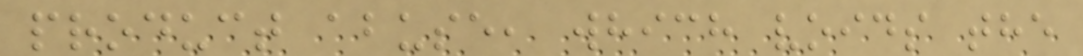product abuse, which voids the
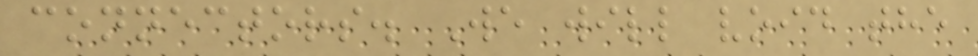connectors. We will void the
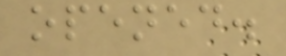opened.
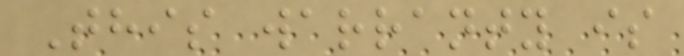This warranty is
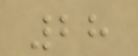28
